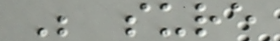Be sure
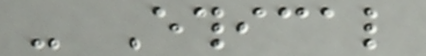- Ethical
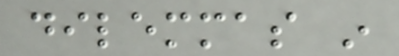dilemmas in
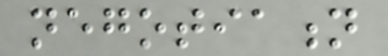negotiation
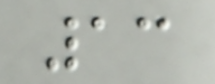13
